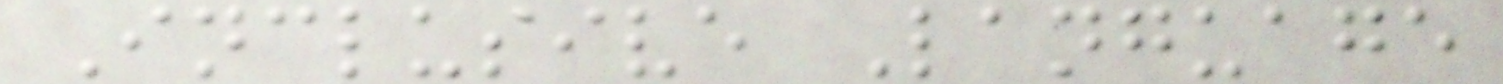Inclusive Language
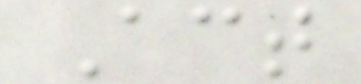Act
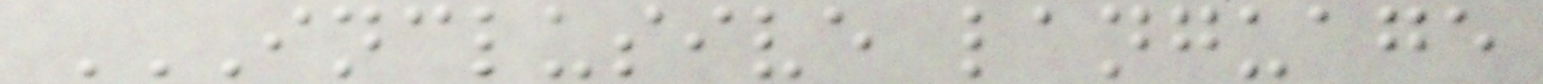INCLUSIVE LANGUAGE
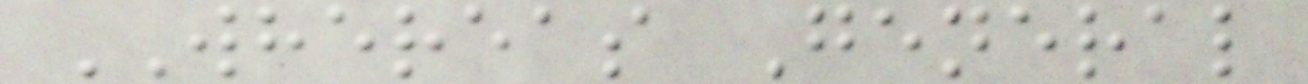WHEREAS General
